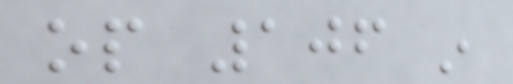op 106 in
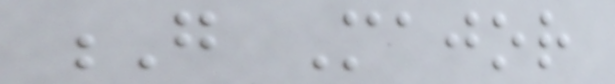G Major
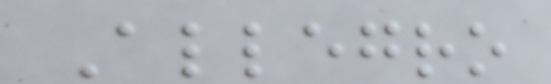Allegro
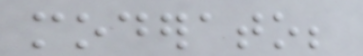moderato;
